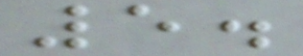5.
